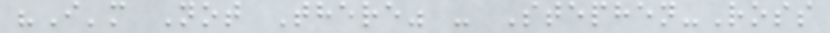"I'm Not There" - Stephen-Ross
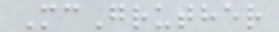McGruther
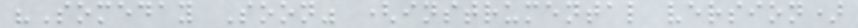"Someday Soon" (instrumental version)
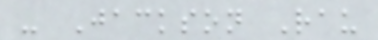- Jackson Rau
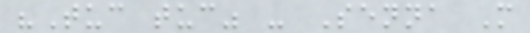"Tuc tuc" - Senna M
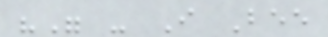"" - I Bee
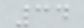34
